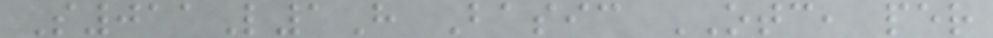S011L1H Basic OTC, per
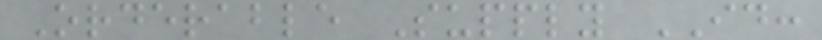Orderable Supply ID:
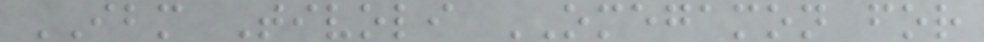IBM Tivoli OMEGAMON for
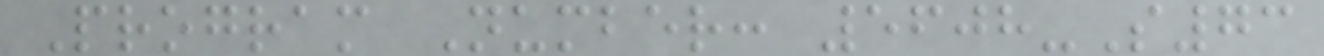Program Number: 5608-S73
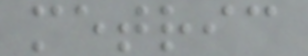metric
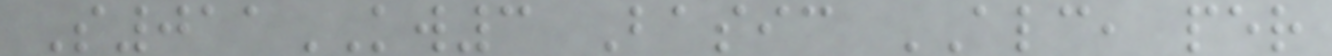S011KW3 Basic ALC, per
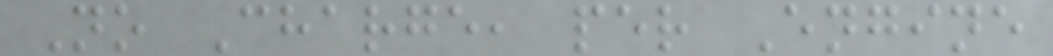No Charge, per Engine
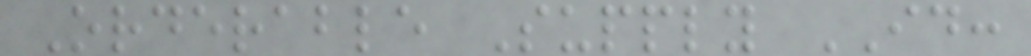Orderable Supply ID:
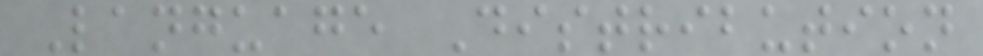Language Distribution
